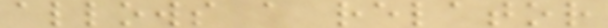allows a relator
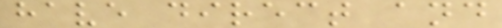have direct and
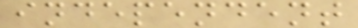independent
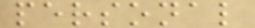personal
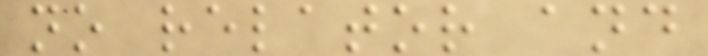no relator and
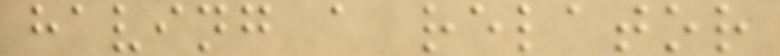having a relator
